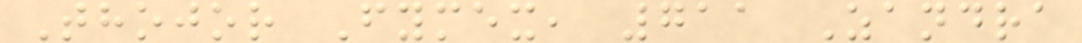Thojor Fymex, 711 Zandra
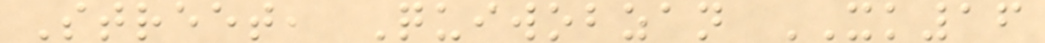Street, Quiwobzan XK16
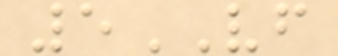5VF
